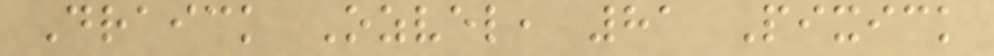Draick Ozvel, 81 Pixick
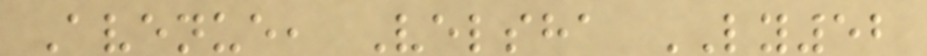Avenue, Velsha LY52
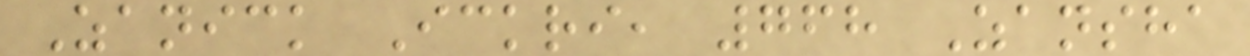Zanick Ickri, 768 Zansha
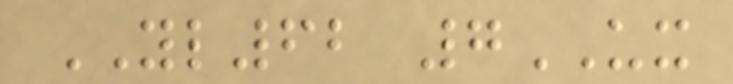YL62 7UX
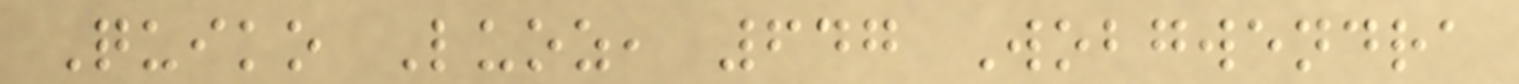Quiko Luoz, 647 Wobgwendra
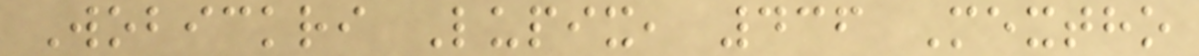Wobickri Lupix, 436 Mextho
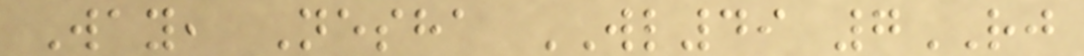Way, Nesha WL49 7RJ
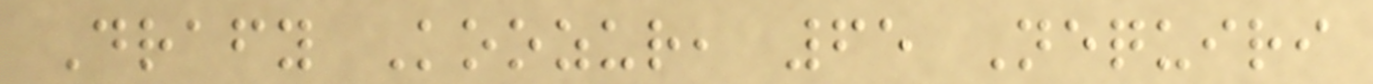Drafy Koozur, 65 Nequiri
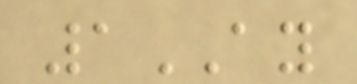1AY
